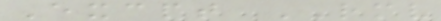Excpt RMV
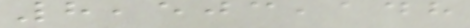8,503,148
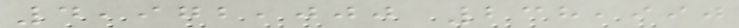4,972,000 238,990
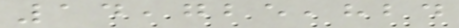14,725,824
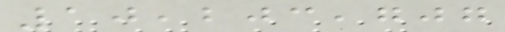10,203,707
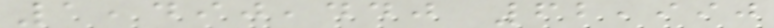1,490,440 62,990
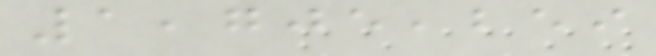1,705,259
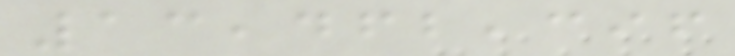13,462,396
